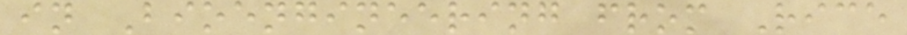in Bioengineering from Rice
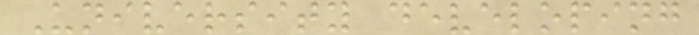University developing
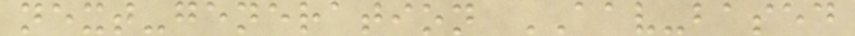next-generation AAV-based
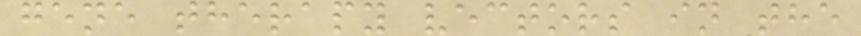gene therapy vectors in the
